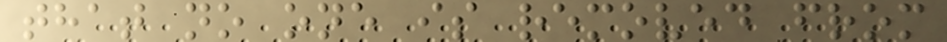that no one is removed from
